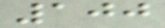100
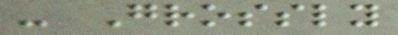- Grossly
